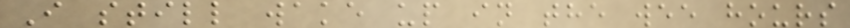I still wake up in the wee hours
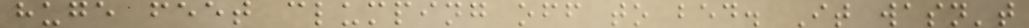huge feet clumping off to bed. It wasn't
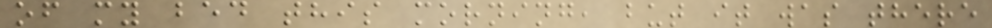of my bed this morning, but it was there
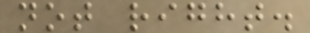not right.
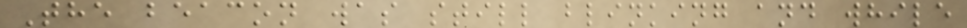The beacon was still blinking and while
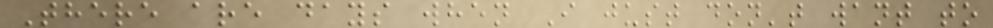There are days when I just don't want to
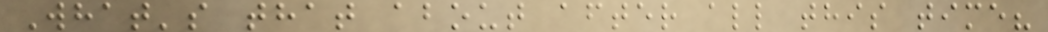What's that about after all this time?
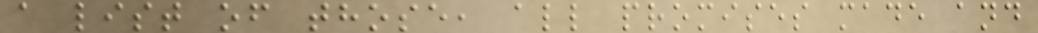a list of those, all promises made and
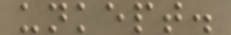unkept.
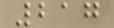217
